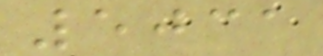5031
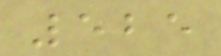525
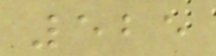525
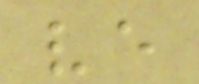ve
